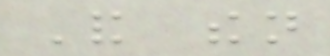And then
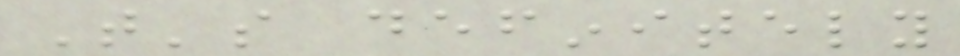That's definitely
